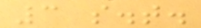3 s.t.
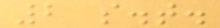2 s.t.
